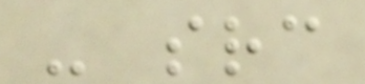- src
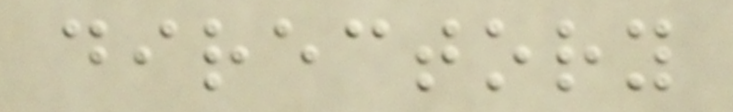directory
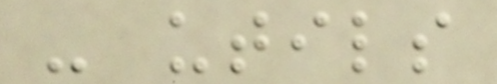- utils
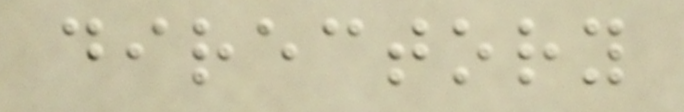directory
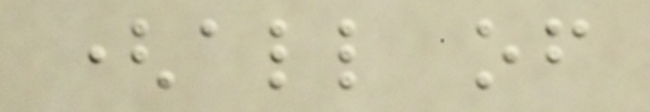(all of
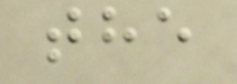the
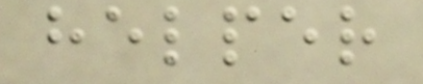helper
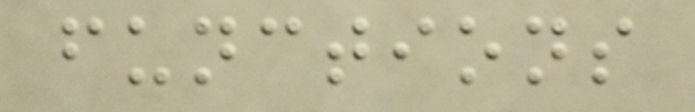functions
